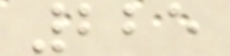225
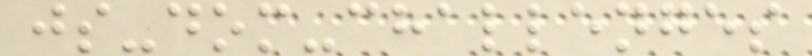js-dom-challenges
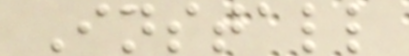Install
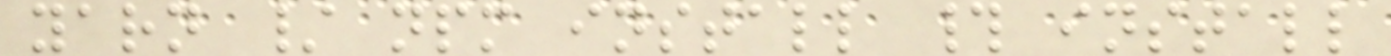yarn / npm install # install
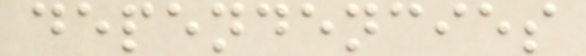dependencies
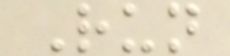Run
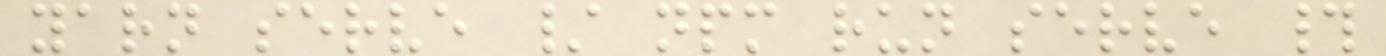yarn serve / npm run serve #
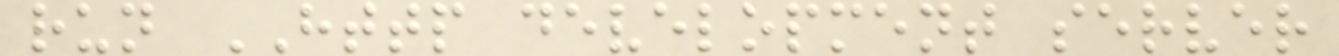run HTTP development server
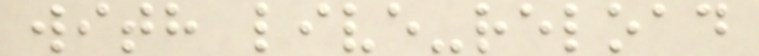with live-reload
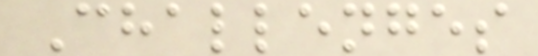Challenges
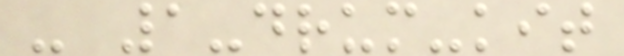- 1-drum-kit
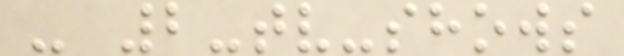- 2-tv-shows
